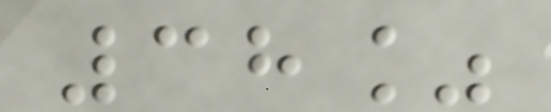38%
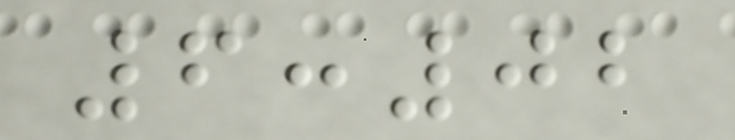6:02
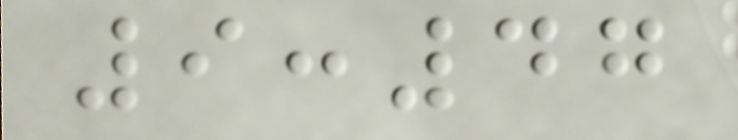9:47
